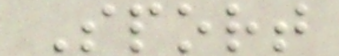Sport
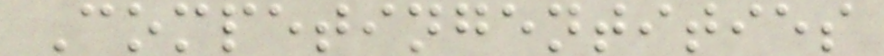Competingentities
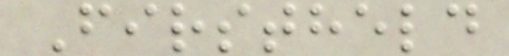Firstheld
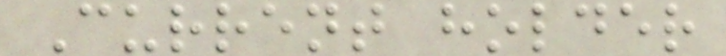Current holder
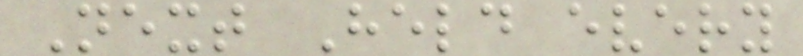Next Held every
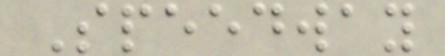Speedway
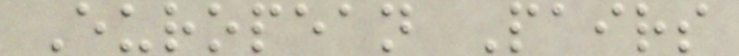European Pairs
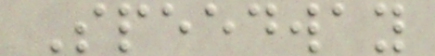Speedway
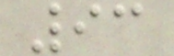93
